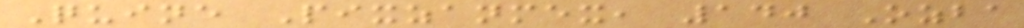Quine Pixzanmex, 140 Ozba
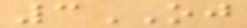3OJ
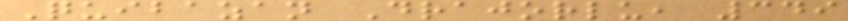Quibazan Drajorlu, 349
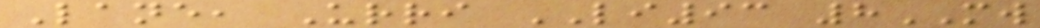Lane, Urri LI93 8MW
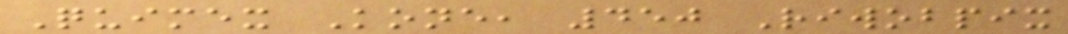Quimex Kone, 450 Riwobpix
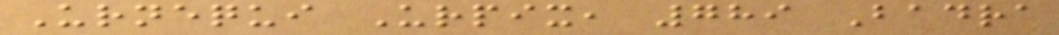Urnequi Urpix, 789 Badra
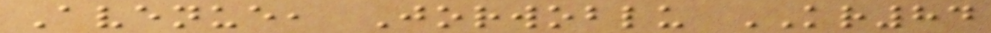Avenue, Jorwoblu KR84
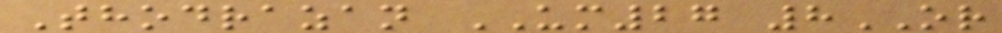Thodrazan UM27 8OR
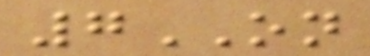7ON
